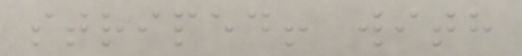striped! with
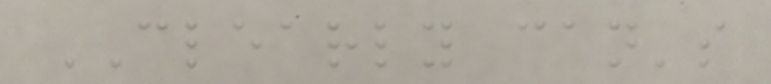CLEARLY can's
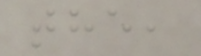the,
